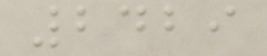2429
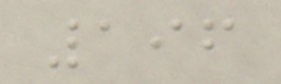196
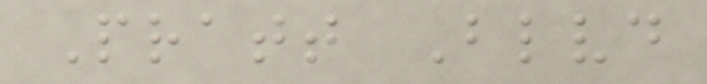Pratt Blvd
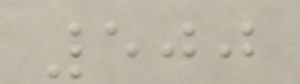500
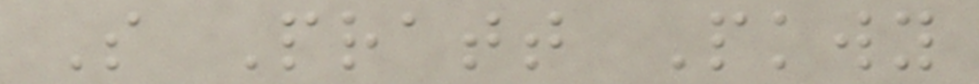S Pratt Pkwy
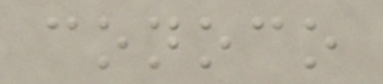conoco
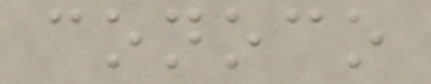conoco
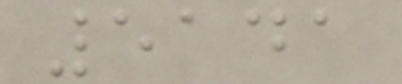5141
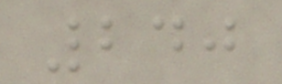240
